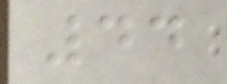44
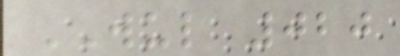WUL 020
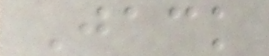Jack
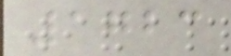1723
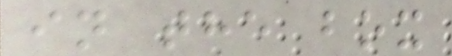in the box
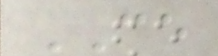CE
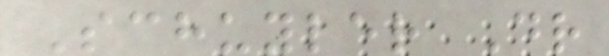Schuyler Dr
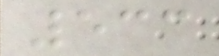533
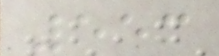553
